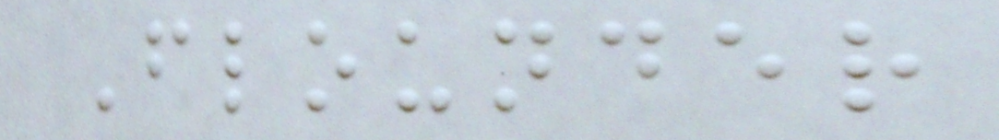Flounder
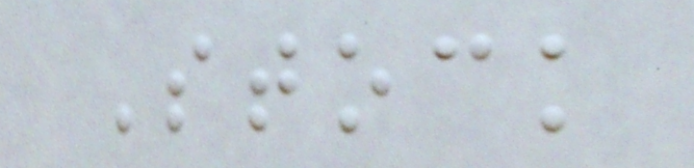Stock
